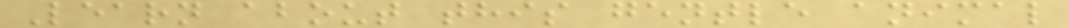Learn about this gentle animal
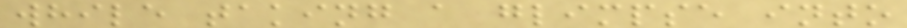while taking a glimpse into
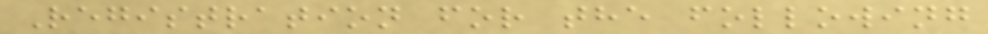Registration for the following
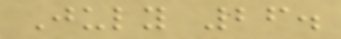July 26.
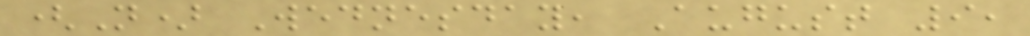(N) Wednesday, August 9,
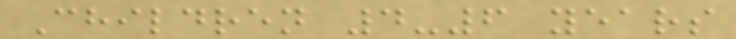Children 4-6 years
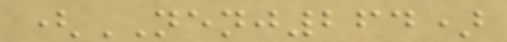(NENJ264)
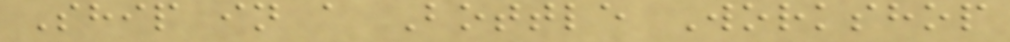Ship in a Bottle Workshop
